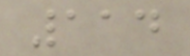114
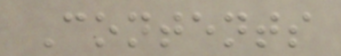Contents
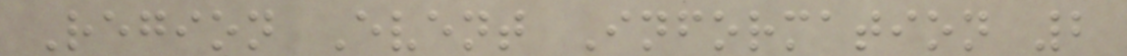Region Event Information 2
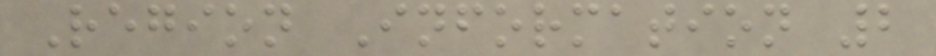Region Information 2
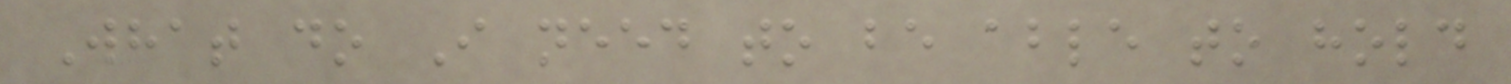What do I need to be able to hold
